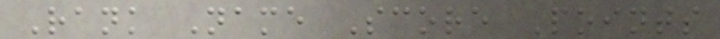Rank Name Score Points
